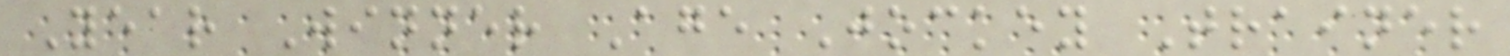Year Winner Age Jockey Trainer
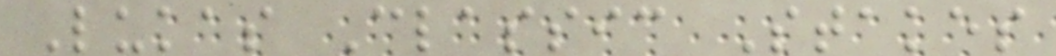Lukas Classic Stakes
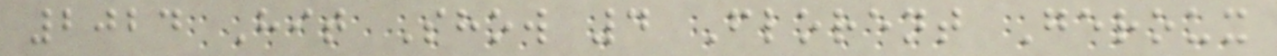2024 Hit Show 4 Florent Geroux
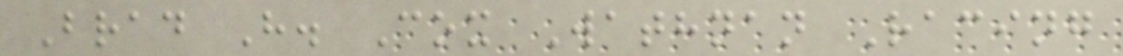Brad H. Cox Wathnan Racing
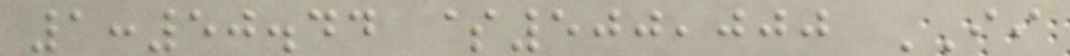1:50.44 $500,000 II
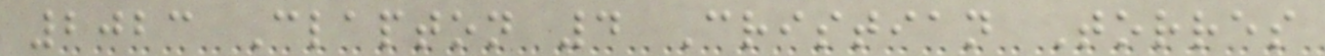2023 Clapton 4 Cristian Torres
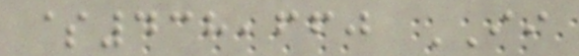$438,660 II
